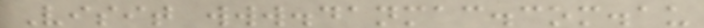Visit www.danmac.com.au
